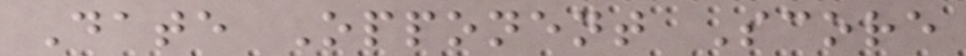Date Opponent Score
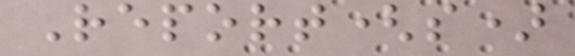Report(s)
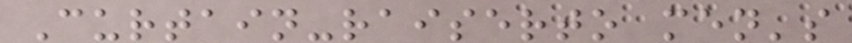Curtain-raiserto men's
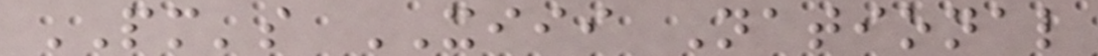PM's XIII National
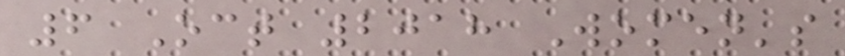6 Oct 2018 Women's
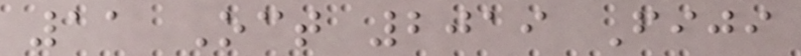11 Oct 2019 Fiji
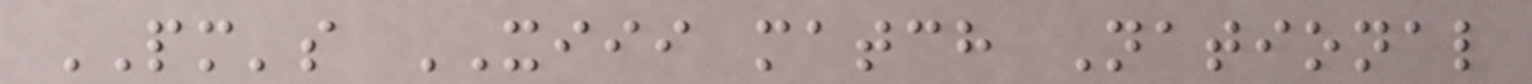PM's XIII match National
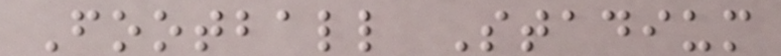Football Stadium
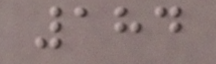184
